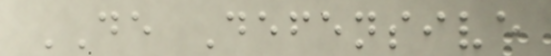DE Defensive
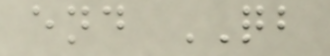end QB
